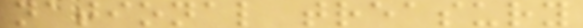national treasury
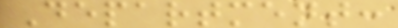Department:
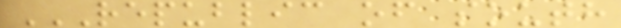REPUBLIC OF SOUTH
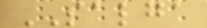SALGA
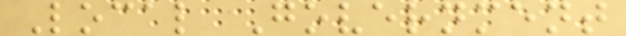Local Government
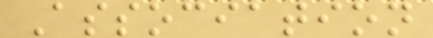Association
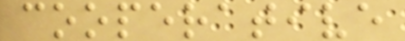cooperative
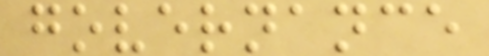governance
